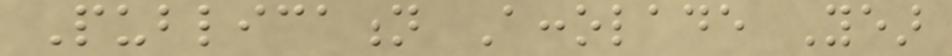Publication Accolade Year
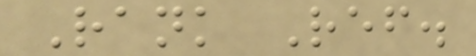Rank Ref.
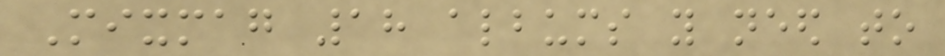Mixmag 18 albums you need to
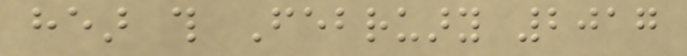hear this February 2017
